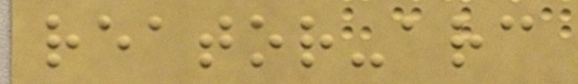reator-arc
